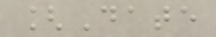[Date
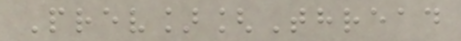Prev][Thread
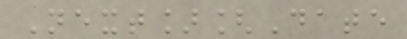Next][Date
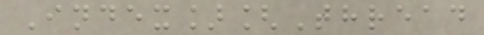Index][Thread
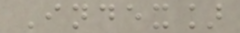Index]
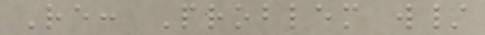Re: Problem w/
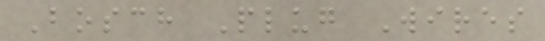Bosch Plug Wires
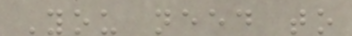You need to
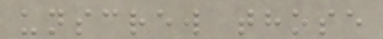unscrew those
